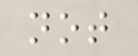not
